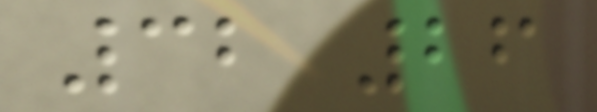32 26
